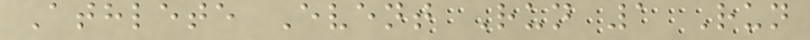Athlete Event Run 1 Run
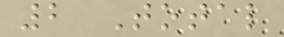2 Total
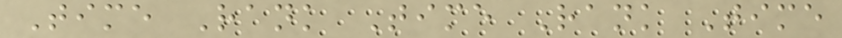Time Rank Time Rank Time
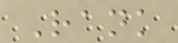Rank
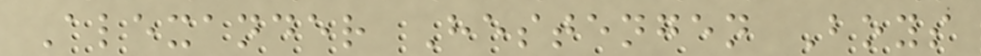Alexander Hestengen Boys
